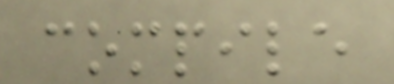compile
